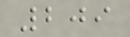209
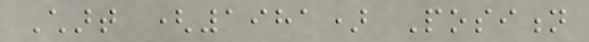Chart (1981) Position
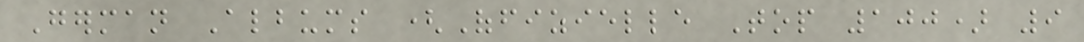German Albums (Offizielle Top 100) 9
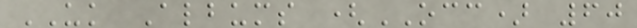UK Albums (OCC) 60
